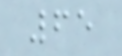65
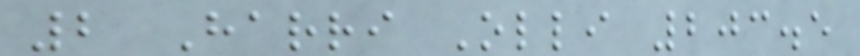2 Harri Olli 203.5
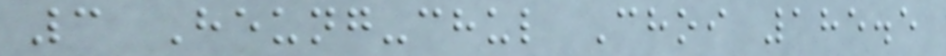3 Heung-chul Choi 185.5
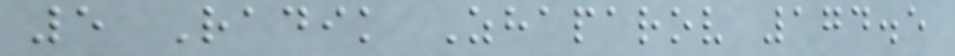5 Radik Zhaparov 174.5
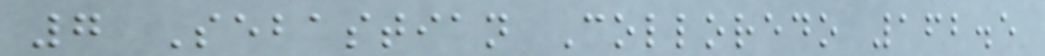7 Sebastian Colloredo 162.5
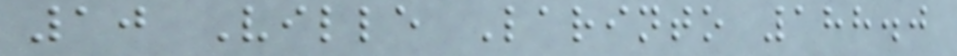10 Ville Larinto 188.0
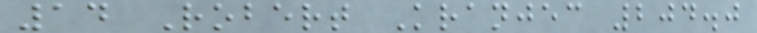14 Robert Kranjec 204.0
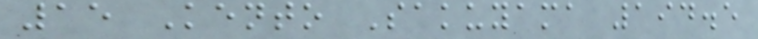15 Kento Sakuyama 194.5
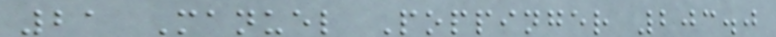21 Manuel Poppinger 203.0
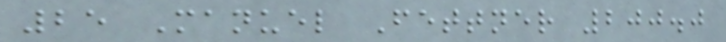25 Manuel Fettner 200.0
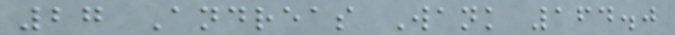27 Andreas Wank 164.0
